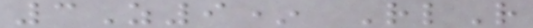3Z9* RlR
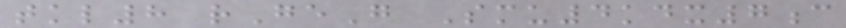tkl8 rGeG Smu4kdx7c
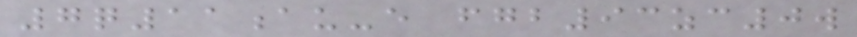7q11au-e fgb93zc0w
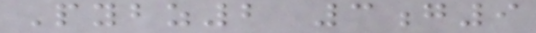Pybz2 3g9
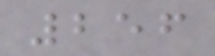256
